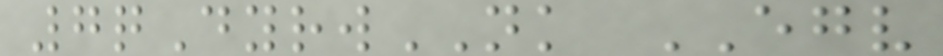7qDyrwNK EGV
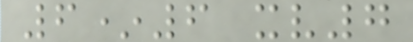6*6 xv7
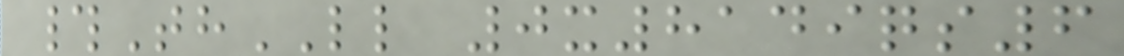#ThLL 0x8149qs6
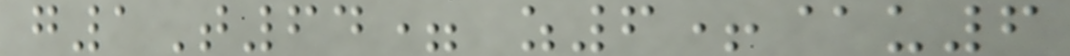g1T64= z6+@u6
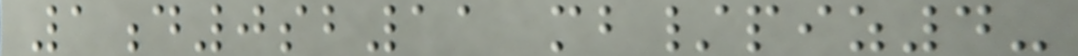1d0sb11 mb/piz4-
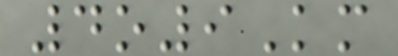4o9Km
